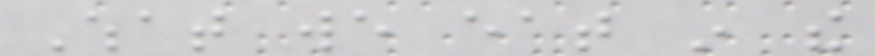What we eat in the
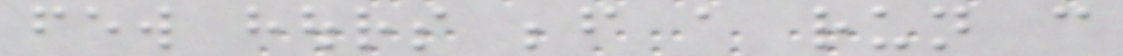few hours before a run can
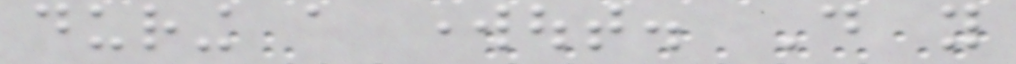during a workout. Do you
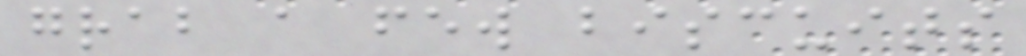grab a few biscuits
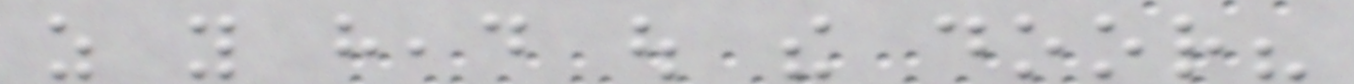as you head out the door?
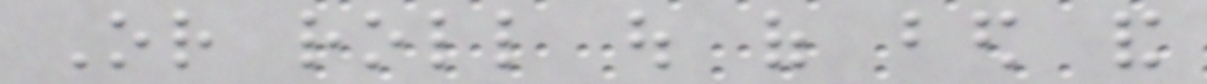Or roll out of bed and
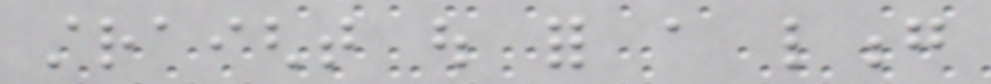straight out for a long
